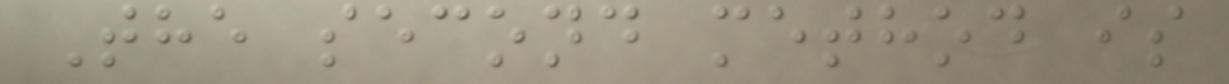The second method is
